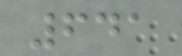641
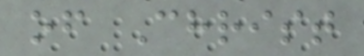of Christ
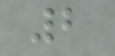2
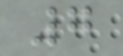7
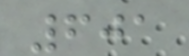601
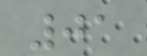01
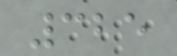325
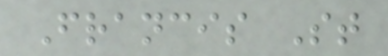Francis St
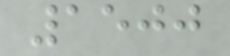1500
